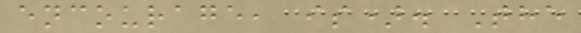encourage, is). The
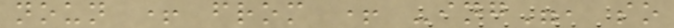noun + from + -ing", so
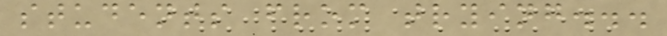students from trying...
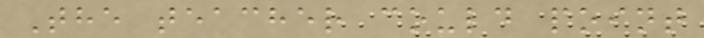The teacher could point
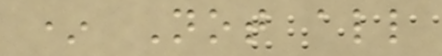* Not all
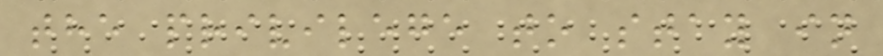the privilege to stay in
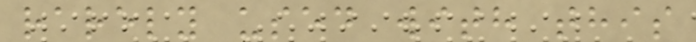rarely used with this
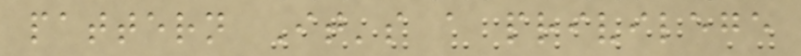pattern It's a privilege
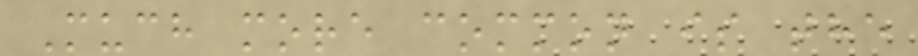Much more common is the
